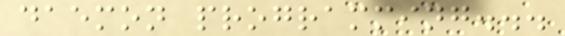daemon programming...
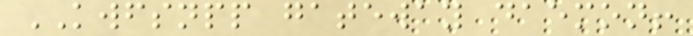KWFSNPP gateway daemon!
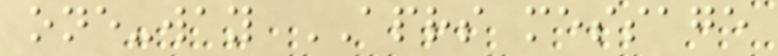one-way APRS message
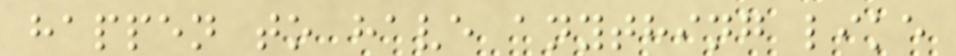happen to have anything like
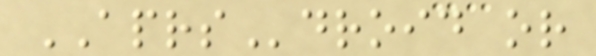APRSdroid or
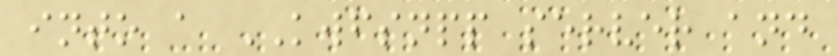into a KWFSNPP server and
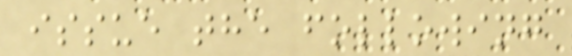issue the following
